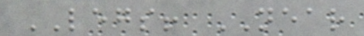LEGS! NEAR
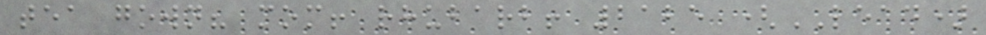tea gown? mom! rhubarb! 2125 (LEAD)
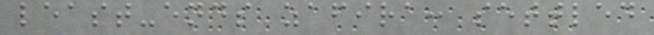least-ends zafira: settled
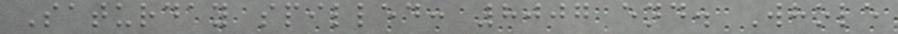Saturday spilled: 8007 end. Whole
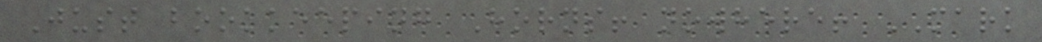Just bookkeeping Horns! nowhere! MARK
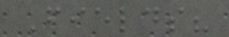Fields?
